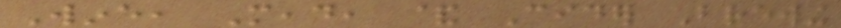Wine, Mead, & Cider Brewing
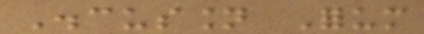Discussion Forum
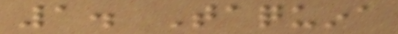1. Taquina
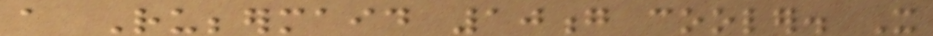a Rubbermaid 10g cooler. It
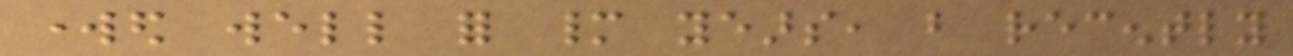worked well for many years, but recently
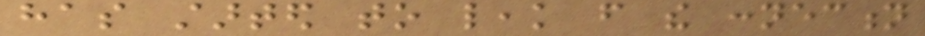has started to leak from the connection
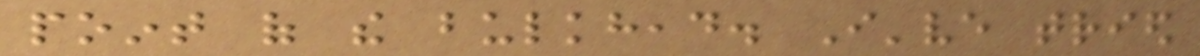point of the bulkhead. I've tried
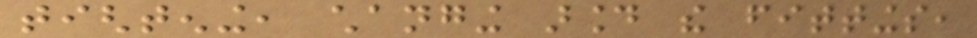tightening, changing around the fittings,
